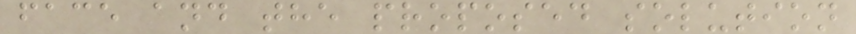face and the proposed solution
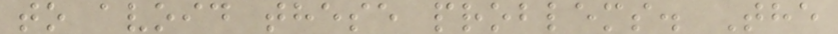to avoid these problems. The
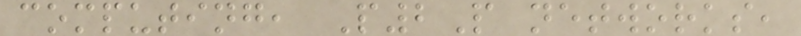computing, P2P networks,
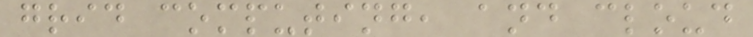grid computing, and cloud
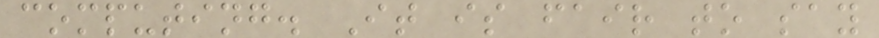computing. It is fair to say
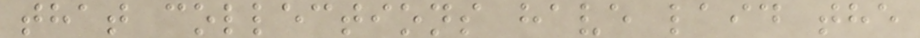that collections have laid the
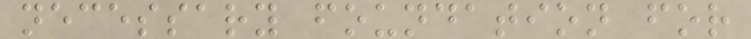necessary foundation for
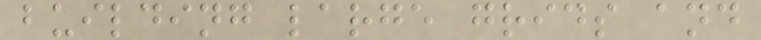building large grids and
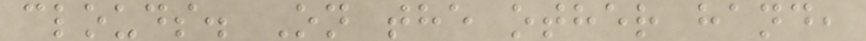clouds. On the other hand,
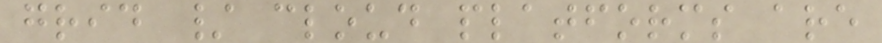grid / cloud platforms are
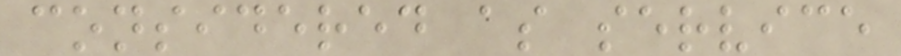considered as service
